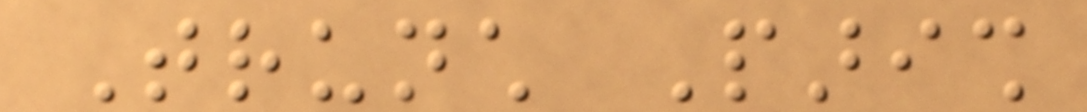Trunch Parish
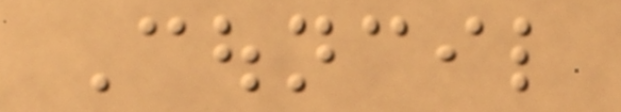Council
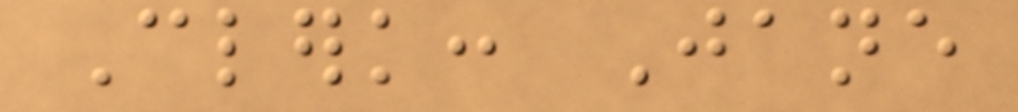Clerk: Jane
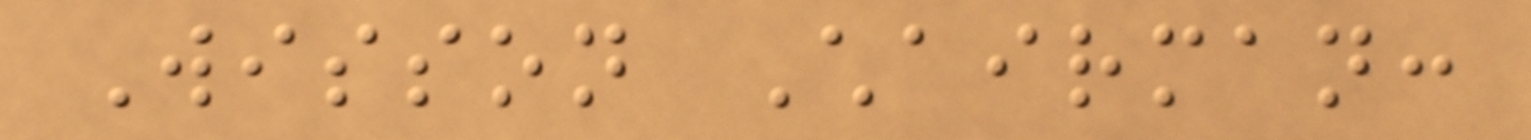Wisson Chairman:
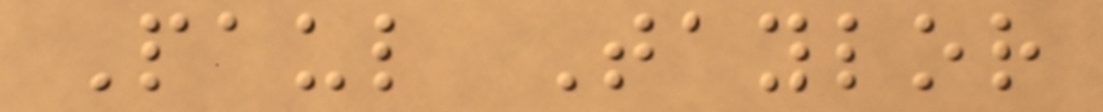Paul Taylor
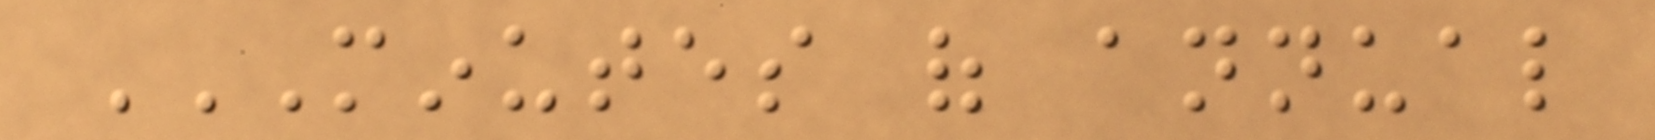MINUTES OF ANNUAL
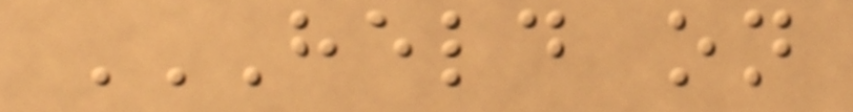HELD ON
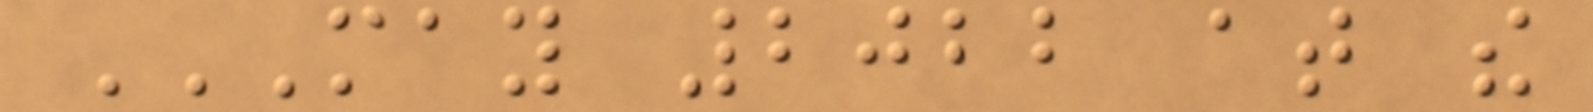MAY 2022 AT THE
